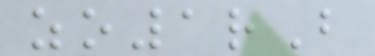zo1rB
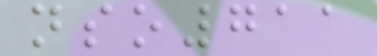nso711
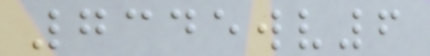7345wv6
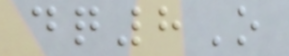dq8O
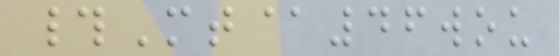#Mt@46wou
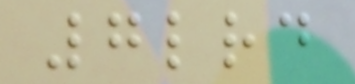7lrd
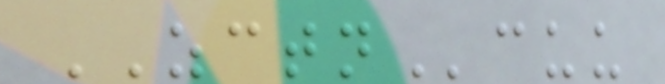ZCTNcuu
